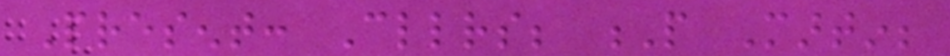Present: Cllrs; P Martin;
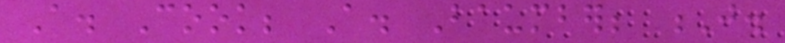A. Cook; A. Baumber; J.
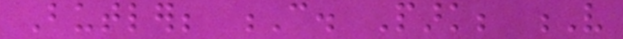Butler; C. Park; V
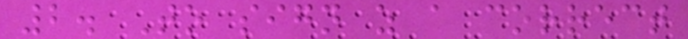2. To sign as a correct
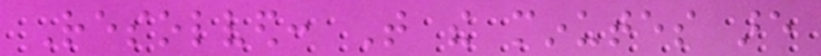Resolved: That the minutes are
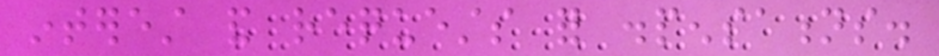interest and requests for dispensations.
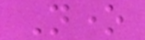None
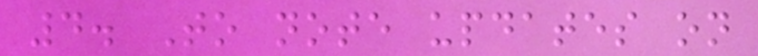4. To note updates on
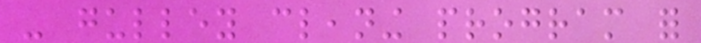- gulley cleaning program for
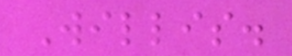Willis.
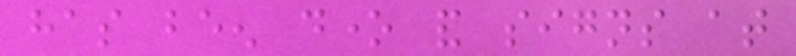has been done and signs at
